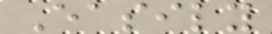Easily
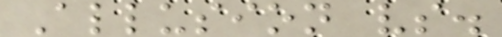Allusion vs.
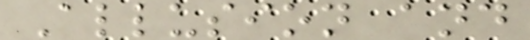Allusion and
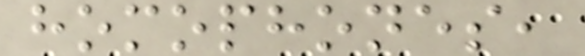homophones,
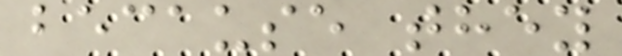because they
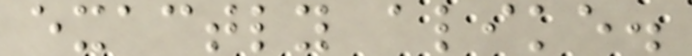exactly alike.
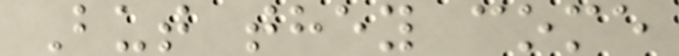But they come
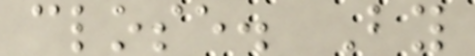close. By
